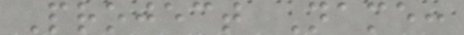Project Name:
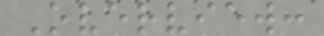Overview:
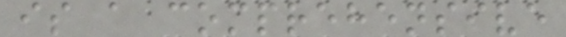is a comprehensive
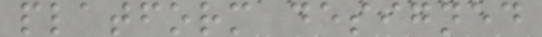platform designed
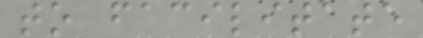to facilitate
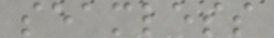seamless
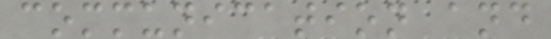communication and
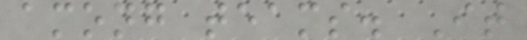among teams. It
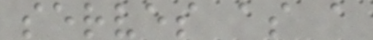serves as a
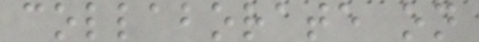collaborate on
